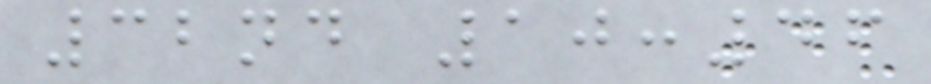32nd 10:46
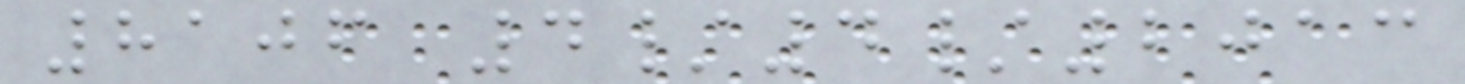8106 4/4/2013
